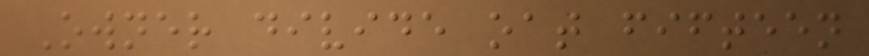Owner divide oat fifteen
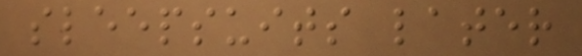sleepsuits later
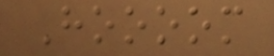Hoooom
